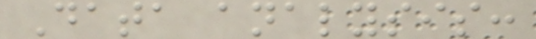Data analysis:
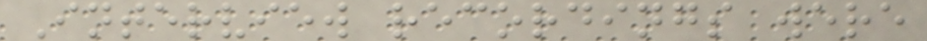Interview recordings were
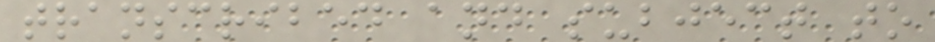transcribed and subject to
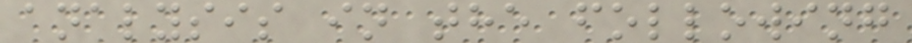analysis in the following
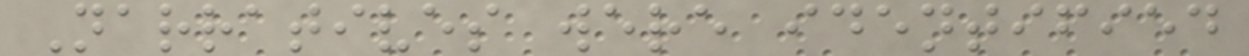Narratives were identified
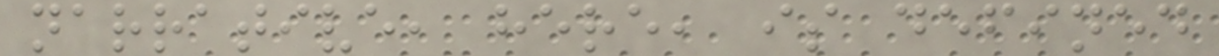narrative, here, is defined
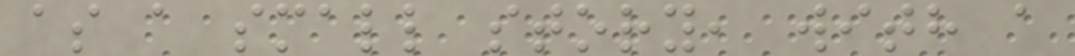as a small story, with a
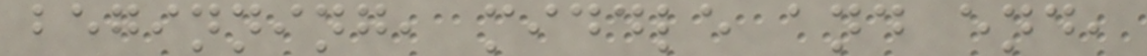beginning, middle and end,
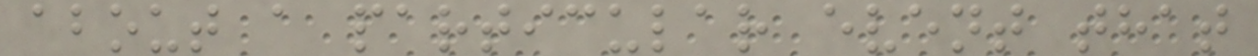about a particular event that
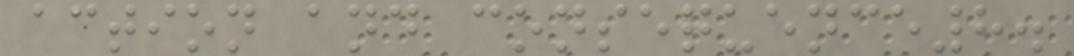action and consequence8.
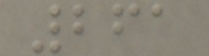261
